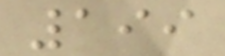199
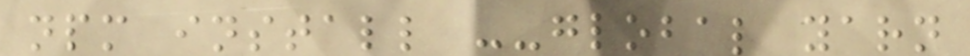npm install --global yarn
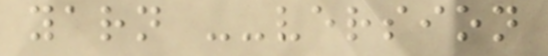yarn --version
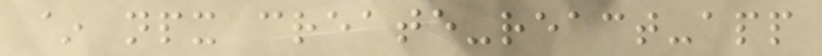~ npx create-react-app
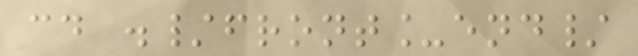cd ./front_end/
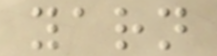yarn
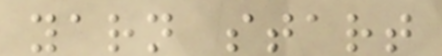yarn start
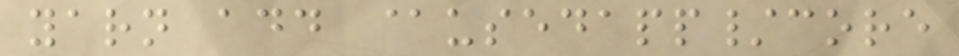yarn add @usedapp/core
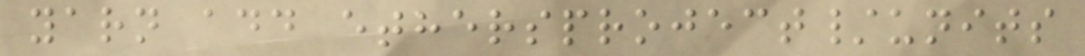yarn add ethersproject/units
